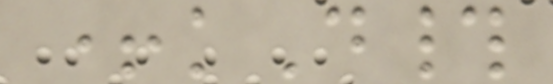+kD#
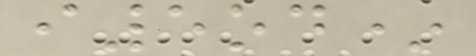i5od*
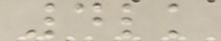4lk
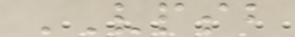VPSB
